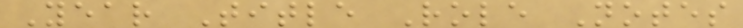Year Title Role Notes
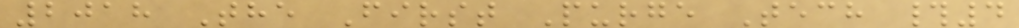2018 The First Purge Tech #4
